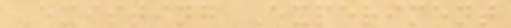Existing Experiment
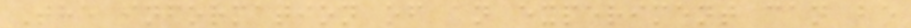The information of an experiment can be
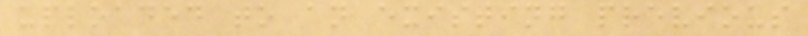uploaded to an existing previous
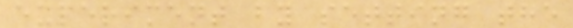experiment by setting the
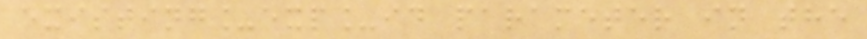existing_exp_id parameter in the
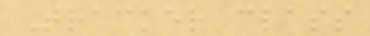Tracker class
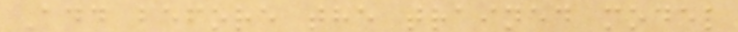Add before the trained model
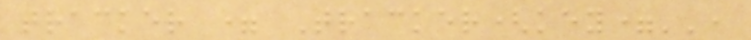tracker = Tracker(key='',
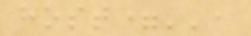host='',
